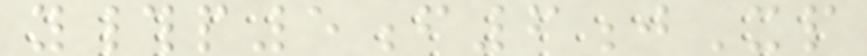y#p5f6jXp
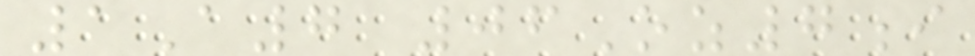1A7 06Oz7i
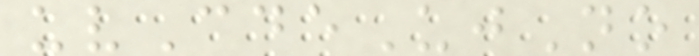uvCdeUjNo
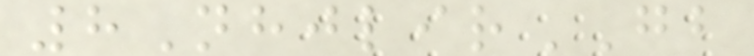8NhjlirGB
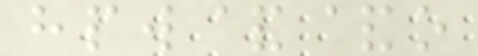hpw&&o
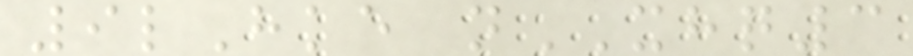9lHke nXHQ3
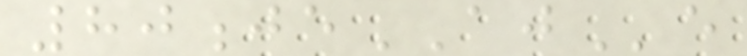80jeAJe
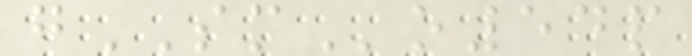gSMo54p
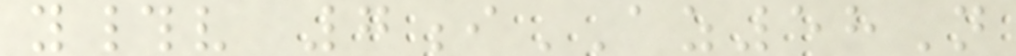y#v 7iAZ58N
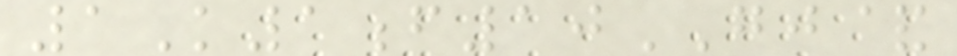1K1f10GJ&
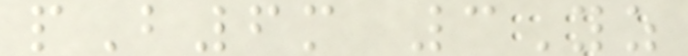pB6m 3Yz
